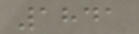1841
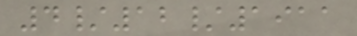4/12/1911
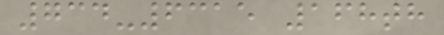734-6315 168th
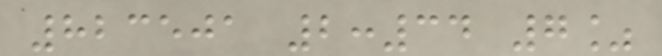823501 2:34 7%
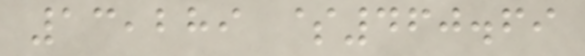13,289 $460.69
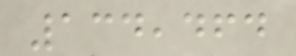134,464
